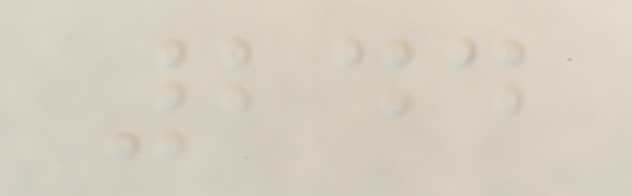244
